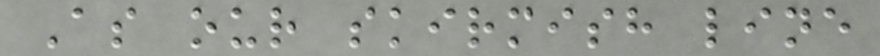As our skirmish line
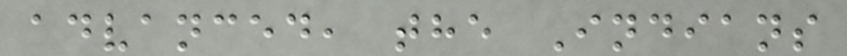advanced, the Indians
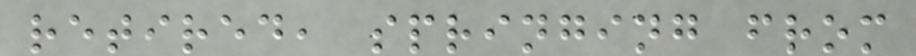retired, springing from
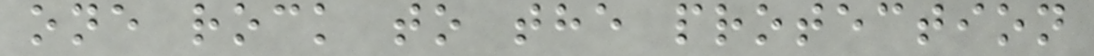one rock to the protection
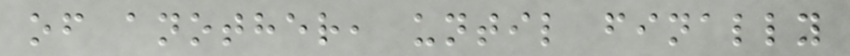of another, until finally
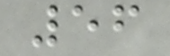56
